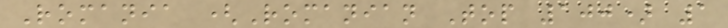Romania (Romanian Top 100) 1
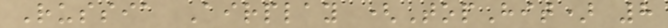Russia Airplay (TopHit) 8
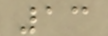13
